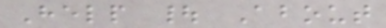Help | About
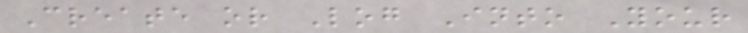Create or Log Into Your
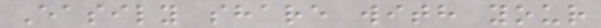Easily share with your
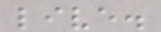live.
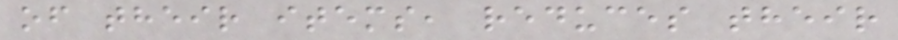of their items, reduces their
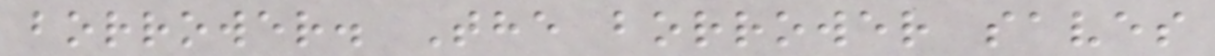borrower. The borrower saves
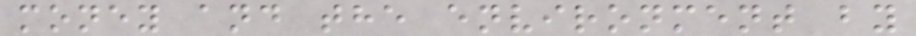money and the environment by
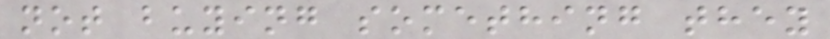not buying something they
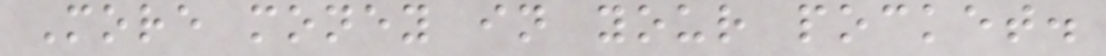More money in your pocket.
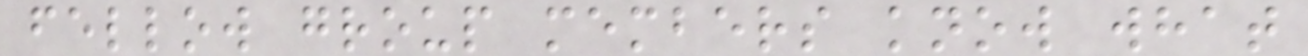fellow group members know what
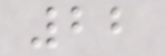22
